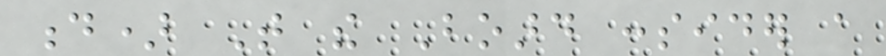d) That the Board consider a
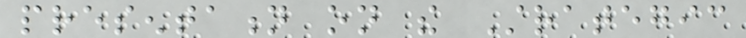presentation on the Strategic
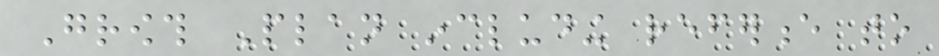Growth Plan including reference to
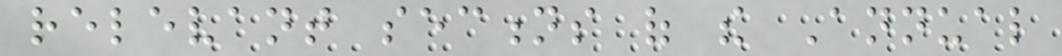relevant sections of the Annual
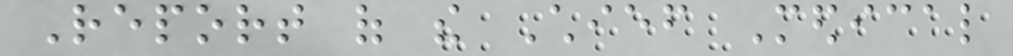Report of the Chief Medical
